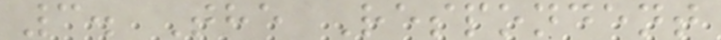3. The Respondent
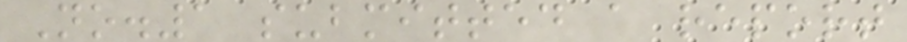No.1 submitted a report
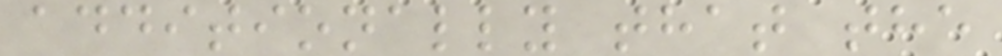additionally that the
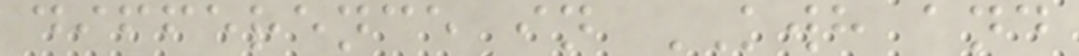difference in KWH and
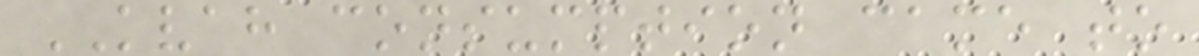KVAH consumption came to
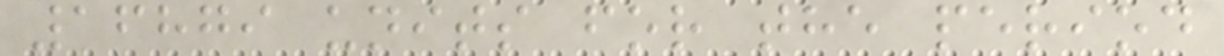16879 units for the period
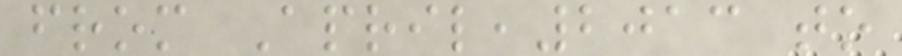from April,2013 to
